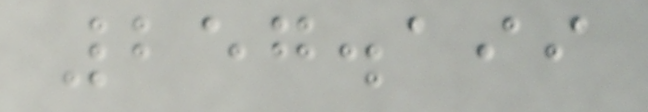257.199
